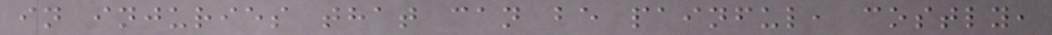in injuries that can be painful, costly,
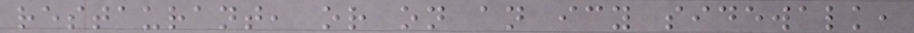restaurant, or on an icy sidewalk,
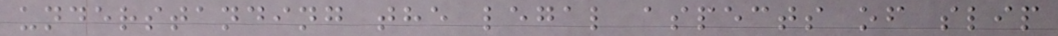understanding the legal aspects of slip
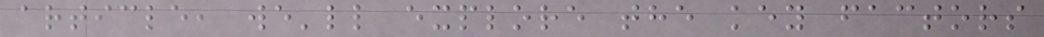article, we'll explore the key factors
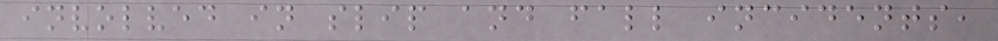involved in slip and fall incidents,
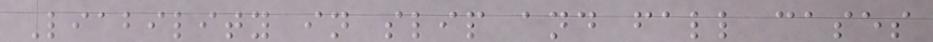Liability in slip and fall cases
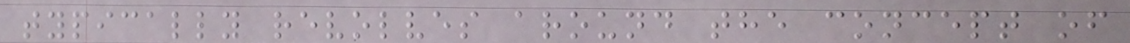typically revolves around the concept of
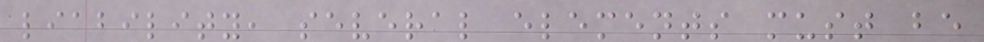liability, several elements must be
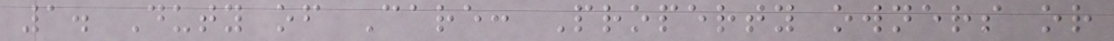1. Duty of Care: Property owners or
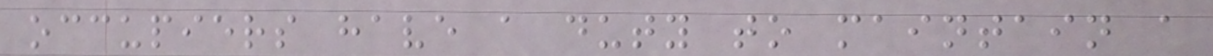occupiers have a duty to maintain a
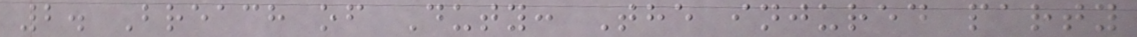2. Breach of Duty: The injured party
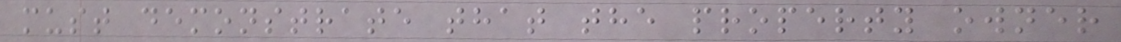must demonstrate that the property owner
